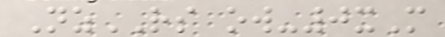NzRS ow-0xM
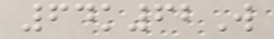64k62W
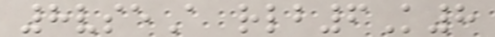8vseA rlb6K8
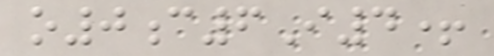o0c6I4+
